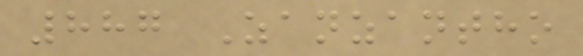887 Zanzantho
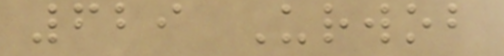629 Urwob
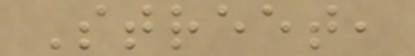Street,
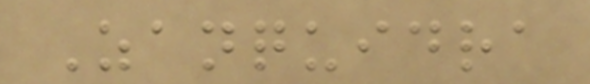Zanquidra
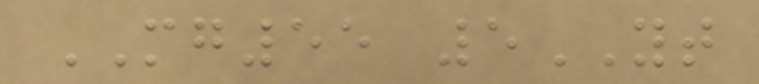MG55 5YT
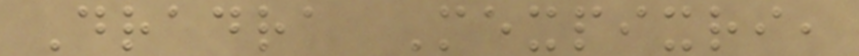Dradra Mexpixri,
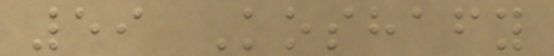59 Koshafy
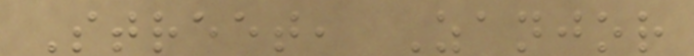Street, Zanjor
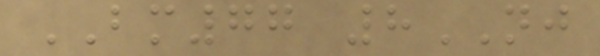BM77 8NJ
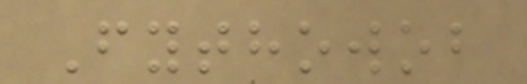Fythowob
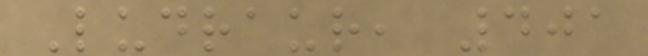Ludraur, 401
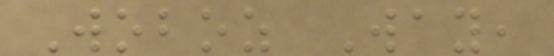Woboz Way,
